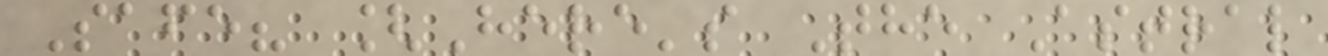Safe? [Here's The Astral
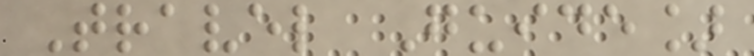Travel Guide]
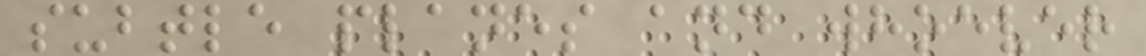subtle planes and whoever
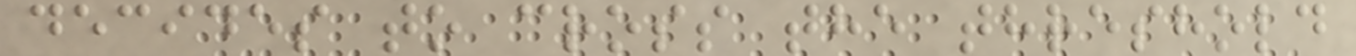decides to cross the threshold
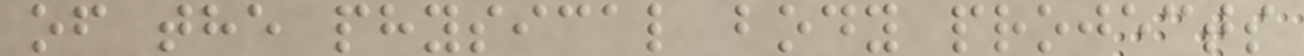of the physical body projects
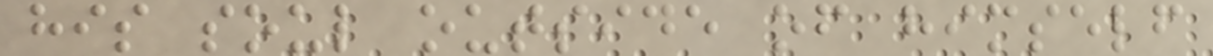his soul outside of himself
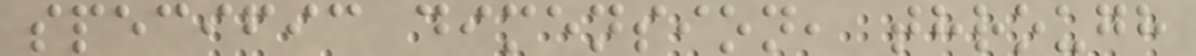specific dimension, through
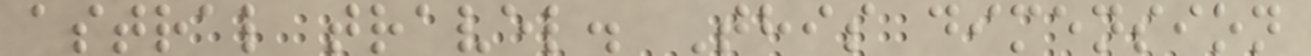astral travel. This dimension
